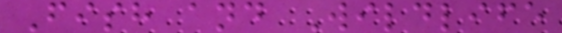Fish and Wildlife
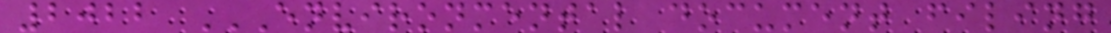2022 ENVIRONMENTAL DOCUMENT FILING
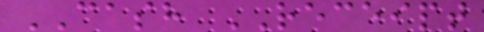CASH RECEIPT
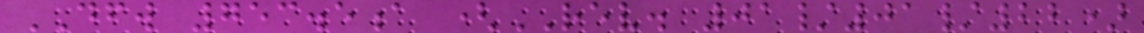DFW 753.5a (REV. 01/01/22)
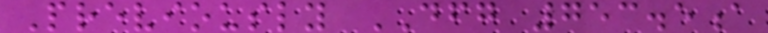Previously DFG 753.5a
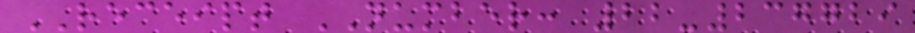RECEIPT NUMBER: 22-237729
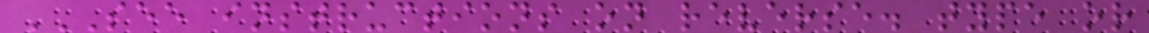SEE INSTRUCTIONS ON REVERSE. TYPE OR
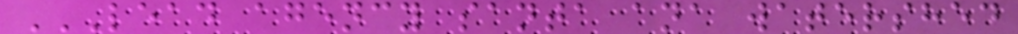LEAD AGENCY SANTA ANA WATERSHED
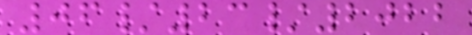06/23/2022
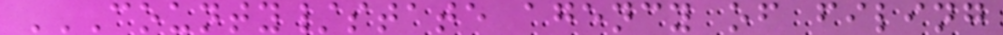COUNTY/STATE AGENCY OF FILING
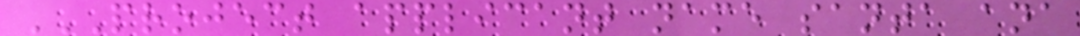PROJECT APPLICANT NAME SANTA ANA
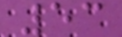53
